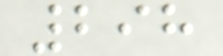298
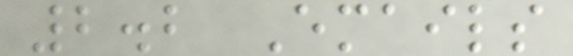2.2 Emails
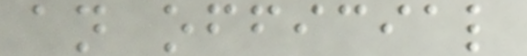an official
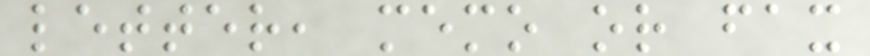letter, memo or fax
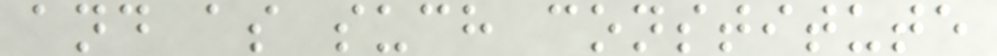and as such constitute
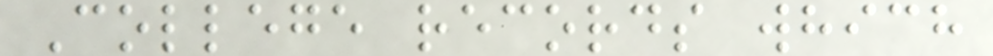College records which
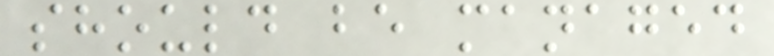should be managed
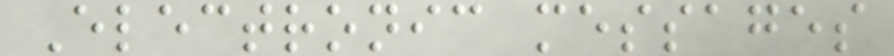Electronic messages
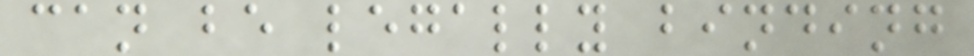can be legally binding
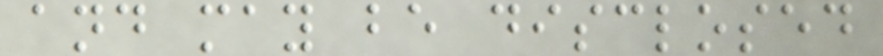and may be disclosed
